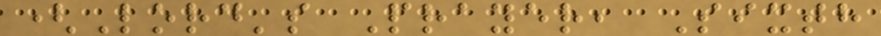(Lord's Prayer, Sixth
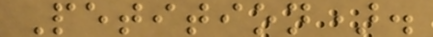Petition).
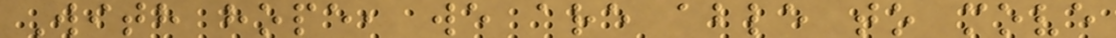With hope, we are able to move
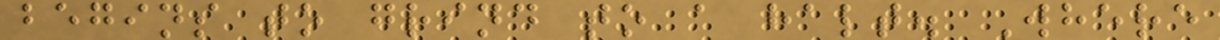begins to grind to a halt. Where
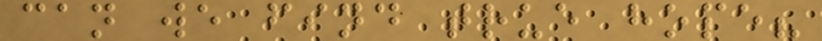can we find true hope?
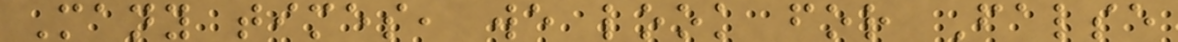Many times, we look for False
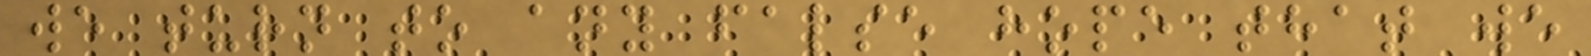we turn to any false hope that we
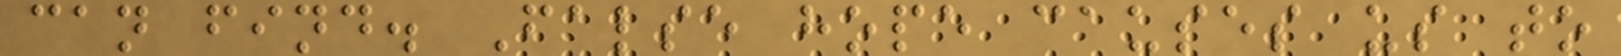can find. False hope causes us to
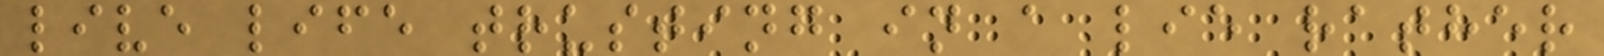live life trusting in a lie rather
